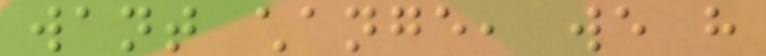want change, we have
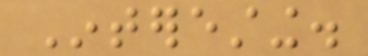Interesting.
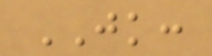JK:
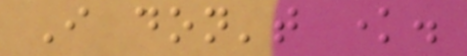I don't know.
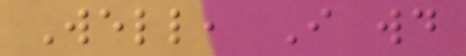Well, I would
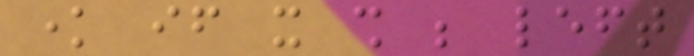know if it shall be left
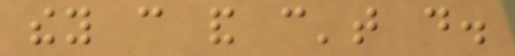they can and can't do.
